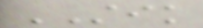STIK
